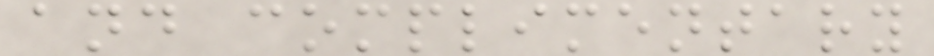and complimentary
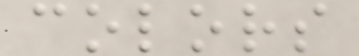colors
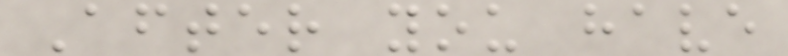After you have
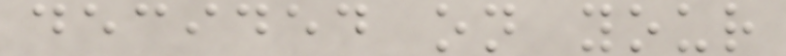decided on your
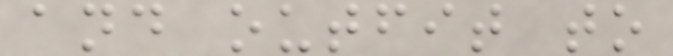and outfit to
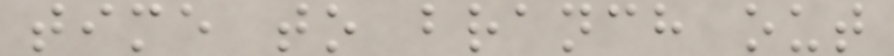time to branch out
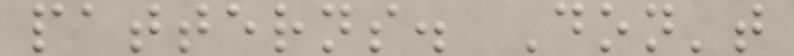patterns. Don't
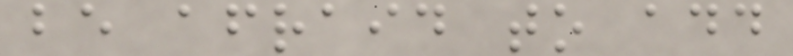be afraid to add
